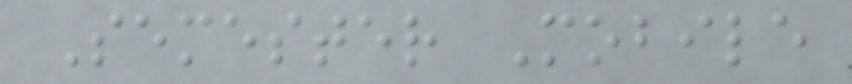Semester Mobile
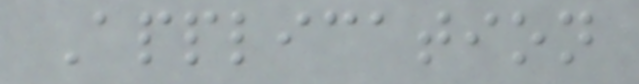Application
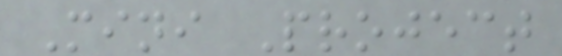Mini Project
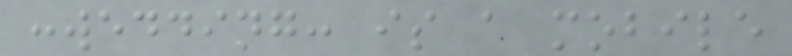:wedding: is a mobile
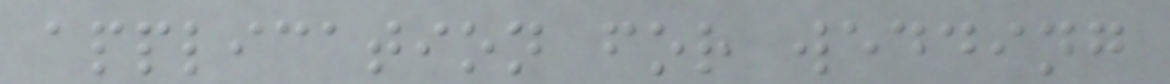application for wedding
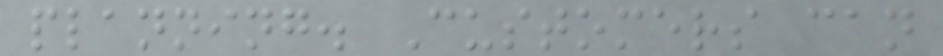planning. Customers can
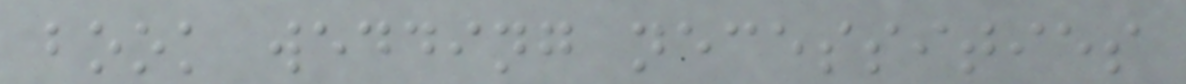book wedding necessities
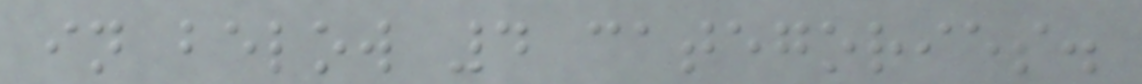in below 4 categories.
